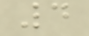4
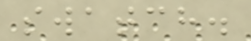swatch.
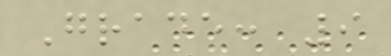Grade: 9
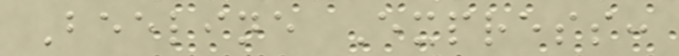Beeline Express:
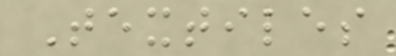Textiles
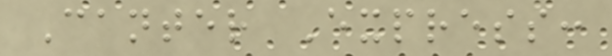Canter Express:
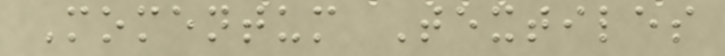Momentum Textiles
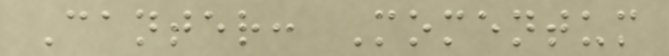Canter: Momentum
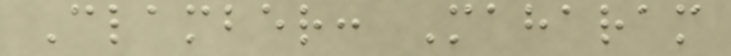Clamber: Maharam
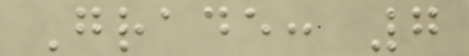Grade: 7
